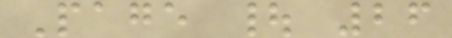Page | 26
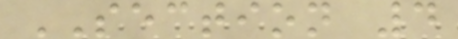SECTION 4
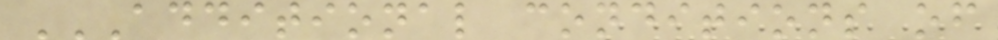ADDITIONAL CONDITIONS OF
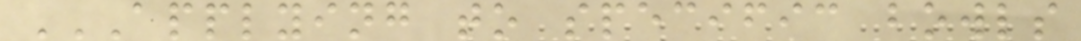APPLYING TO SPECIFIC BOWLS
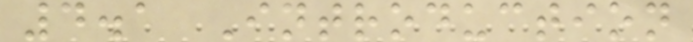4.1 Introduction
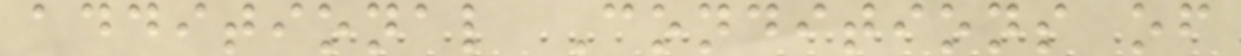additional Conditions of
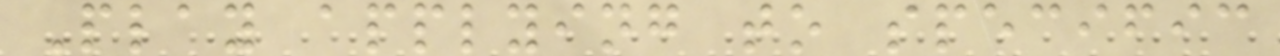Play applying to specific
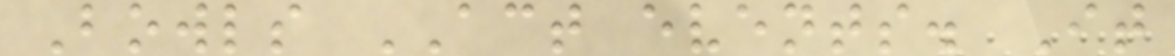Bowls ACT events. It
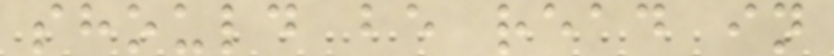should be read in
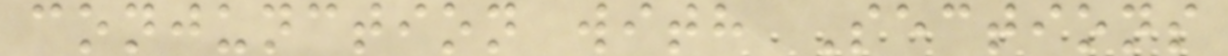conjunction with Sections
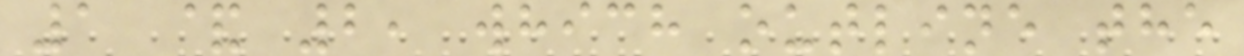1 & 2, which outline the
